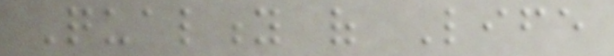Quality of Life
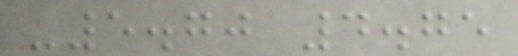-5.70 4.75
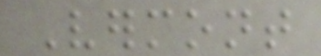Vermont
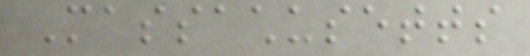Massachusetts
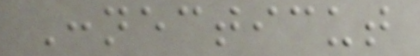Connecticut
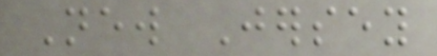New Jersey
